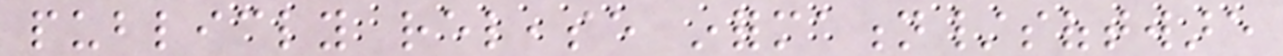publicly release information/software
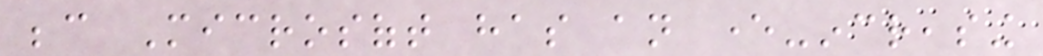because Microsoft has an ever-increasing
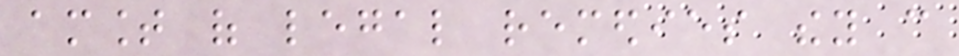amount of legal remedies they can
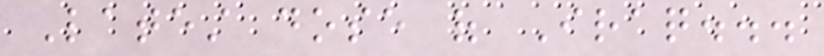Latest dose of Iraq...
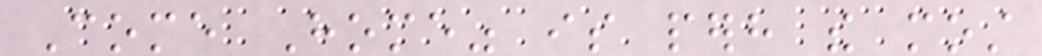Come Home" is perhaps the most
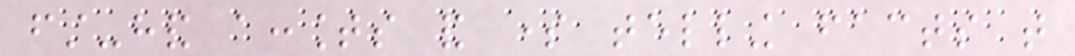first-hand accounts and some telling facts that
